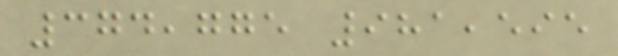374,775 981,595
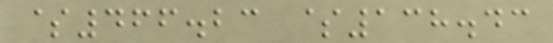$466.23 $138.43
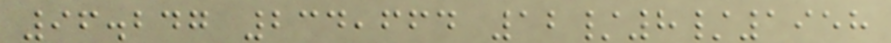96.247 234,664 12/8/1958
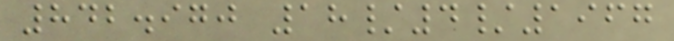842.970 18/4/1967
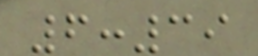6:39
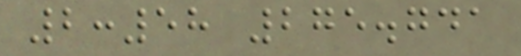2:58 275.741
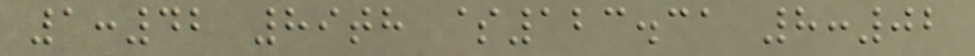1:42 89th $123.31 8:02
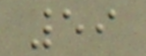59
